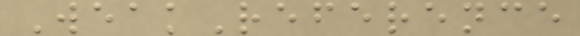WeakReference
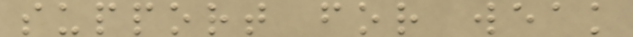support for weak
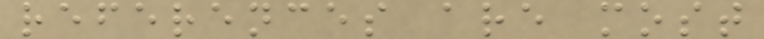references are most
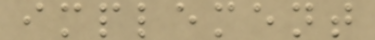implement
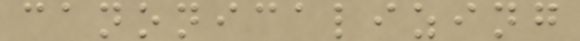canonicalizing
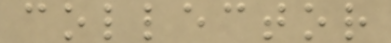collector
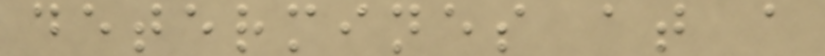determines at a
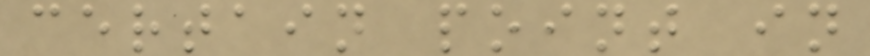certain point in
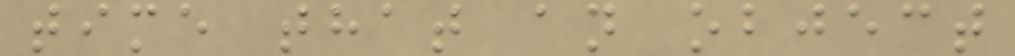time that an object
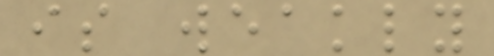is weakly
